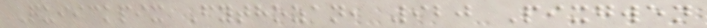Quiickpix Fythozan, 920 Pixgwen
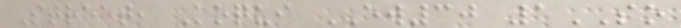Street, Koqui EW30 1SO
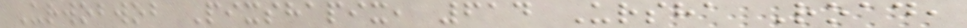Urwobwob Pixshapix, 614 Ursha Road,
